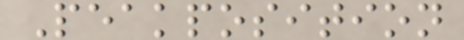Peakposition
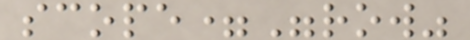scope="row"
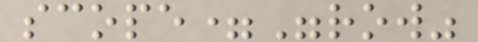scope="row"
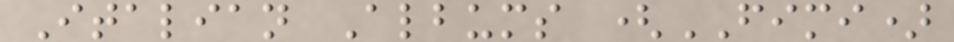Italian Albums (FIMI)
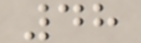48
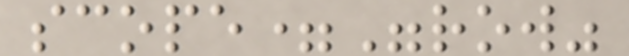scope="row"
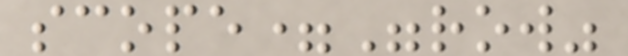scope="row"
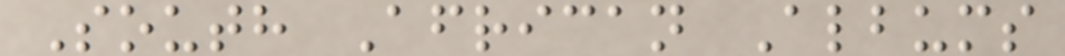South African Albums
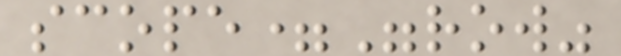scope="row"
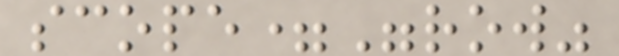scope="row"
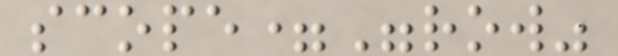scope="row"
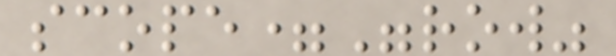scope="row"
